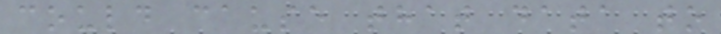could cause that data to
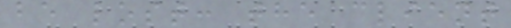be lost: the client
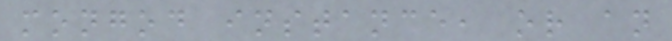mongod instance, or an
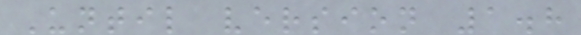Until version 1.8
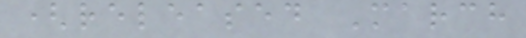(released March
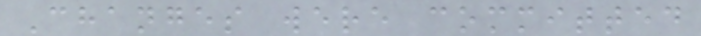Changes were committed
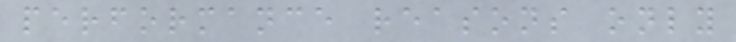performance reasons only
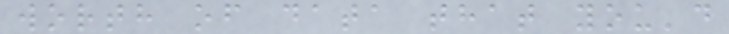worth of data that you'd
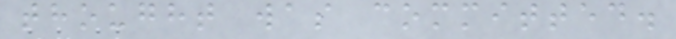thought was committed.
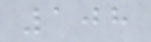108
